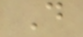D
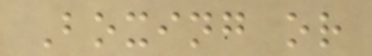Boxing or
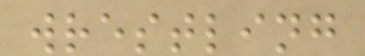wrestling
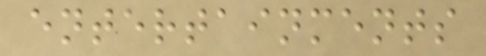entertainments
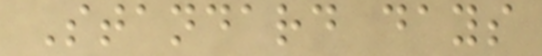Standard days
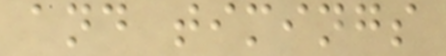and timings
